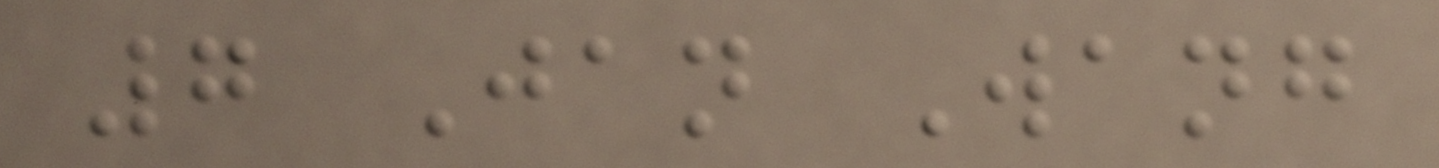7 Jan Wang
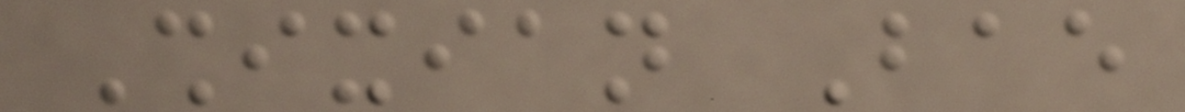Shixian Bae
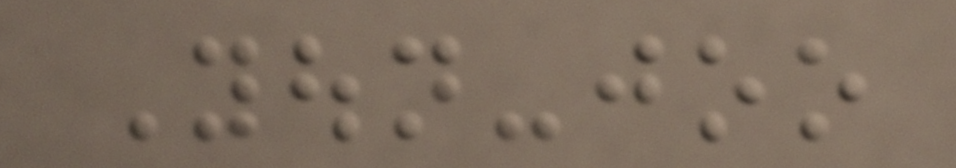Youn-joo
